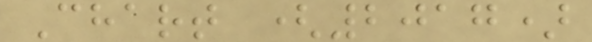Chart (2017)
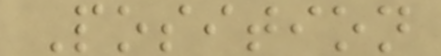Position
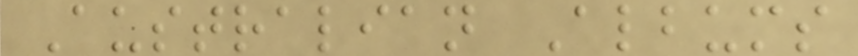Australian Albums
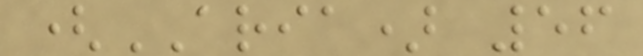(ARIA) 56
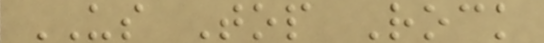US Top Rock
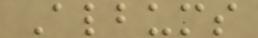Albums
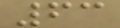63
